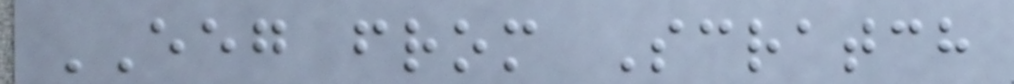EEG from Scratch
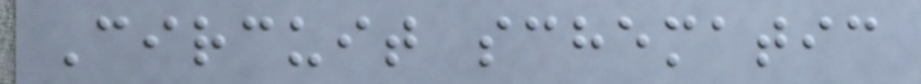Circuit schematic
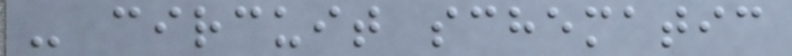- circuit schematic
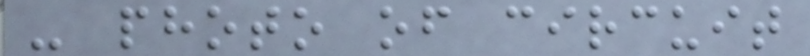- photo of circuit
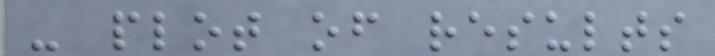- plot of results
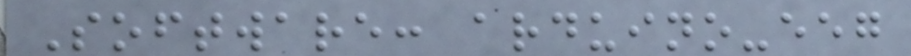Software: arduino-eeg
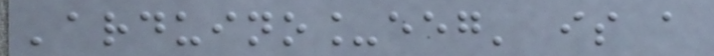'arduino_eeg' is a
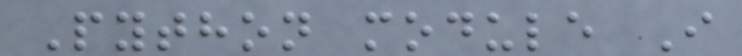Python module I
